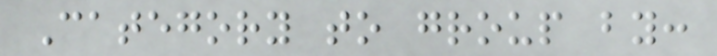Category to group by:
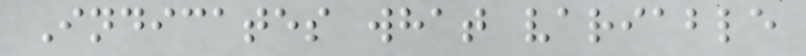Indicates what variable
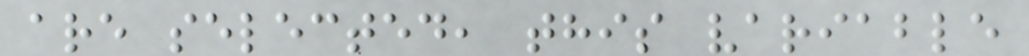are selected, this variable
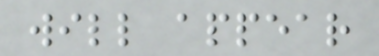will appear
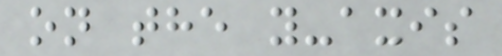on the y-axis
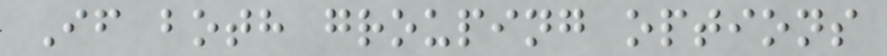If both grouping options
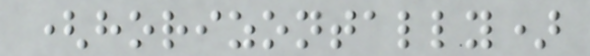(horizontally)
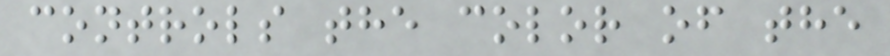controls the color of the
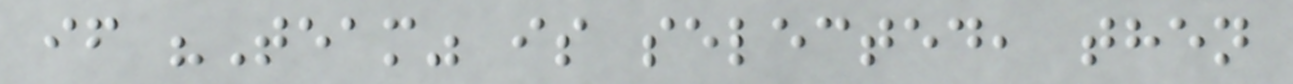if "Team" is selected, then
